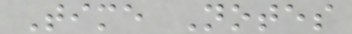Time Notes
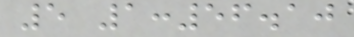5 1:56.10
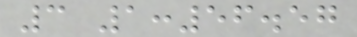3 1:56.57
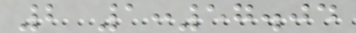2 1:57.04
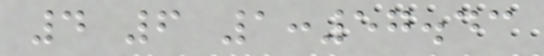4 6 1:57.43
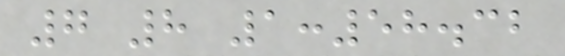7 8 1:58.32
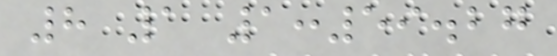8 1 1:59.27
